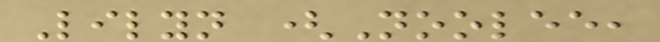Lilyn (Noolee,
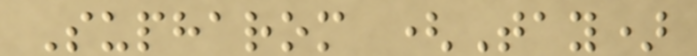Supharom (Tay)
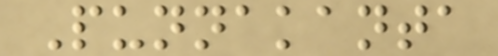Punnakanta
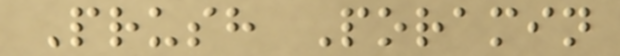Prush Poramin
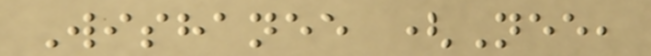Wishanee (Nee,
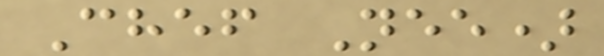Chef Nee)
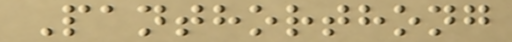Panthorthong
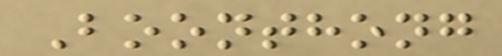Boonthong
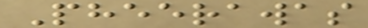Pheerawas
